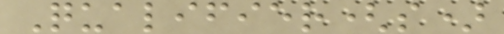Qualifier(s)
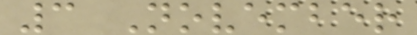3 November
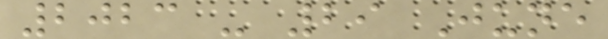2023 - 29 June
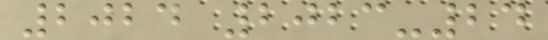2024 2023-24
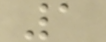1
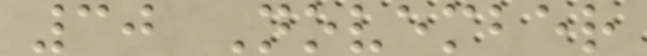30 November
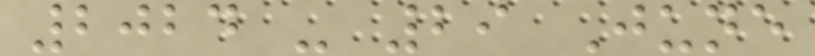2024 - 29 June
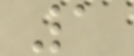1
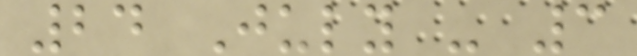24 July - 3
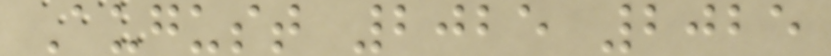August 2025 2025
